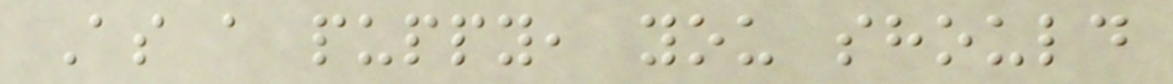As a puppy, you should
